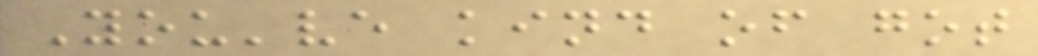You've kind of got
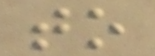to
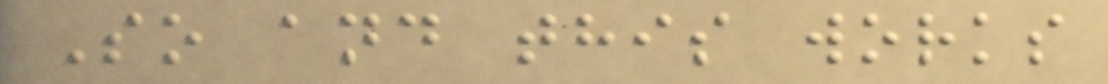So and this works
